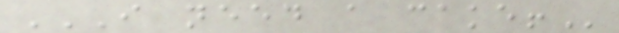I NEED A CAKE!
